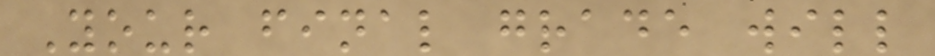Your final grade will
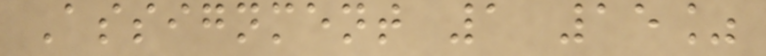Assignment 1 15%
